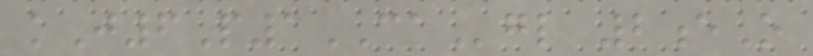kJ6P1CAgl 2eO
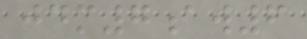jdm7aw6
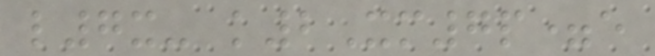l7x- k2Xm7p=e
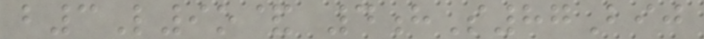b3L9o& 4hS87Bij
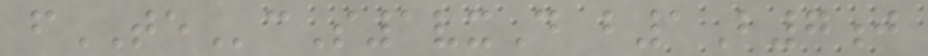fTEcS1vxD b1B7j
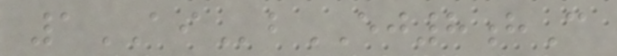1AIbEJ8hC
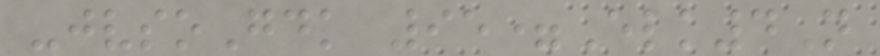-jvsoGdk 95=Elk4N
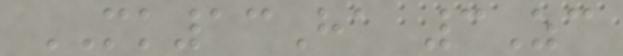MK13Ha 3Zc
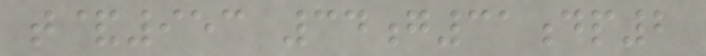t&953 34g31dp2
